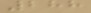288
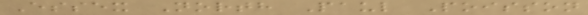Essex North Paul Poisson
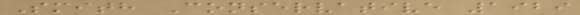Smith Conservative 1929
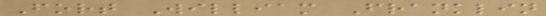Fort William Franklin
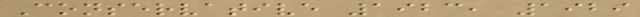Conservative 1923, 1929
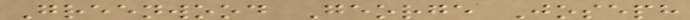Greenwood George Joseph
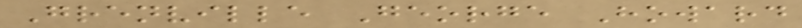Grenville George Howard
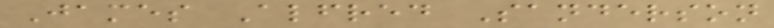James Alfred Sanderson
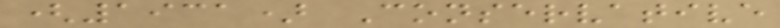(1931) Conservative
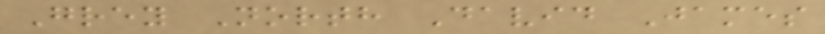Grey North David James
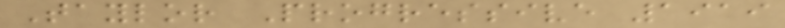Taylor Progressive 1919
